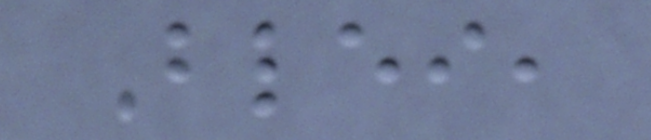Blei,
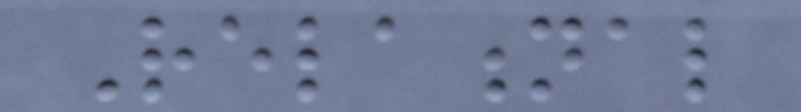Relational
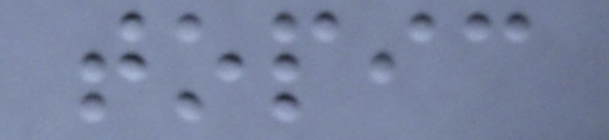topic
